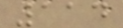114
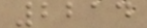2214
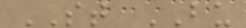ST BU
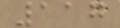117
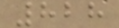828
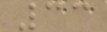33
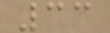33
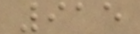915
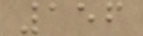156
